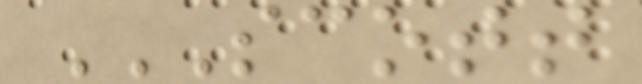SCOTT
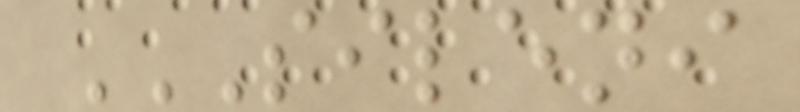SILENI
